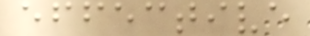effective
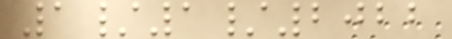1/1/2022
